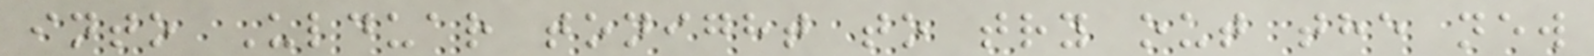into Ulduar tonight to try out the new
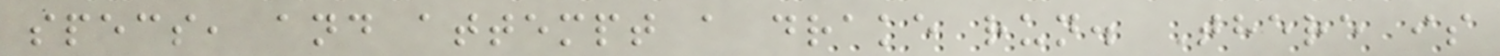specs, and attempt a drake run. There is
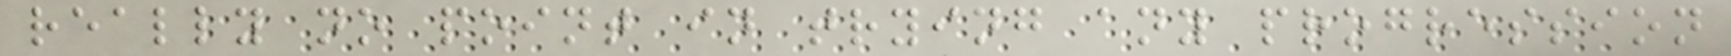really no point in trying any progression
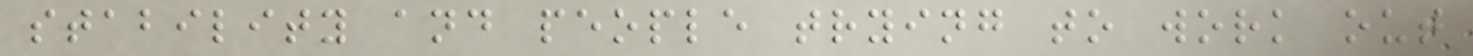stability and people trying to work out
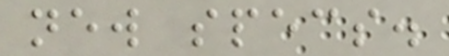new specs.
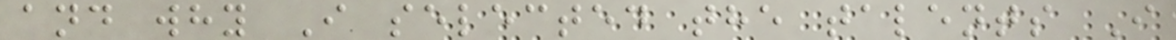and why I selected the talents I
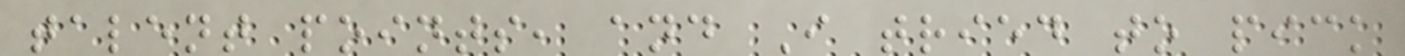talent points, and I tried to pick
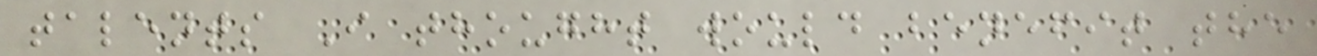talents I thought would benefit the
